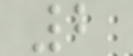2
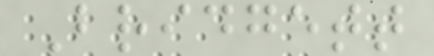Bridgett
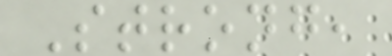Strong,
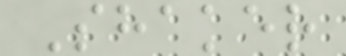Shaker
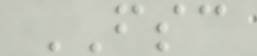FSC
